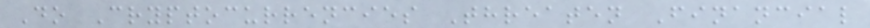Do Cryptocurrencies Threaten Financial
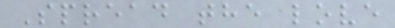Spread the love
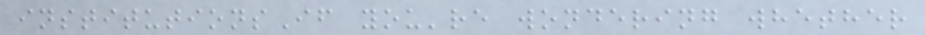institutionsIf you're wondering whether
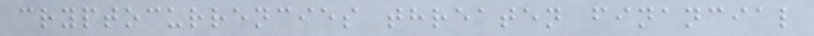cryptocurrencies threaten financial
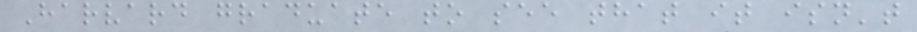Harvard graduate to see that it isn't
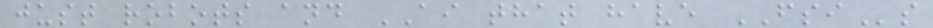just robots and AI that have FSIs
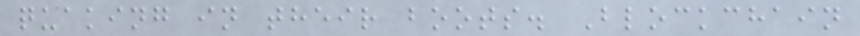quaking in their boots. Blockchain
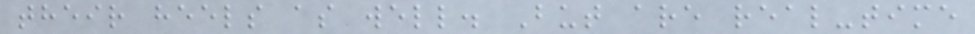their heels as well. But are real-time
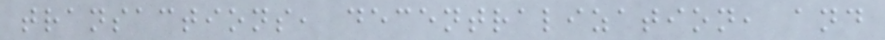transactions, decentralization, and
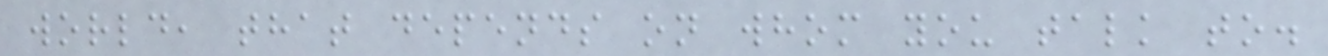world, that depends on whom you talk to.
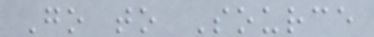Go to Source
